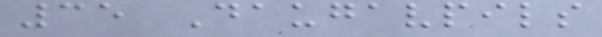35 Daugavpils
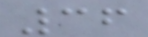36
